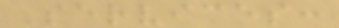Services:
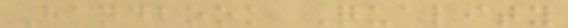Handbook Quality
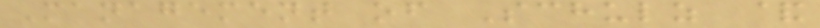Management of Schulz &
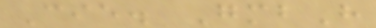Cie. GmbH
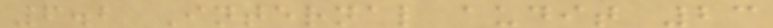6.2 Internal audit 23
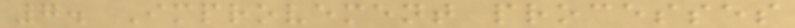7. Improvement processes
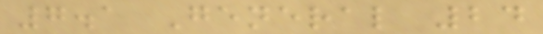7.1 General 24
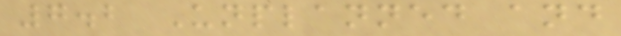7.2 Unplanned and
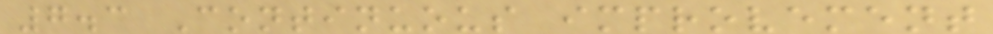7.3 Continuous improvement
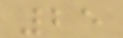25
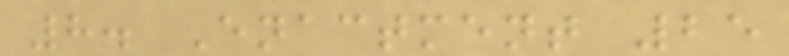8. Enactment 25
